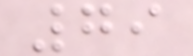79
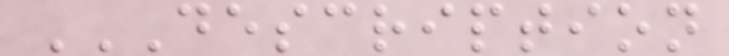DESCRIPTION
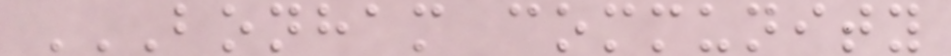BONHAM COMMUNITY
